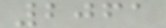2061
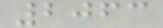2063
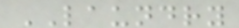LAUNDRY
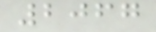2067
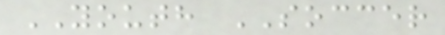YOUTH SOCCER
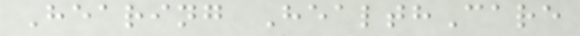Hearing HealthCare
